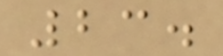23.
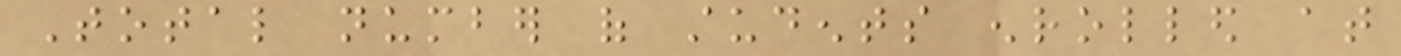Total number of students enrolled at
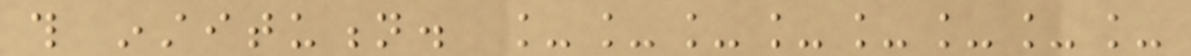this institution. ________
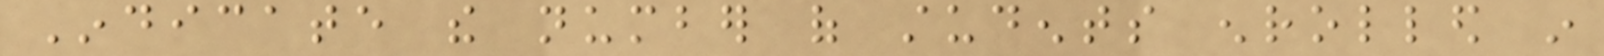Indicate the number of students enrolled in
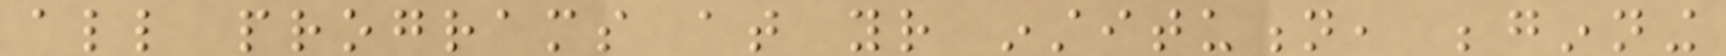all programs at your institution, beginning
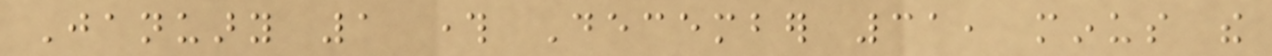January 1 through December 31, minus the
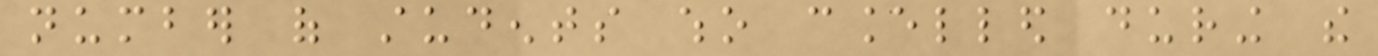number of students who cancelled during the
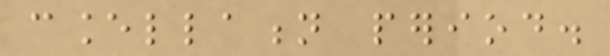cancellation period.
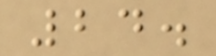24.
